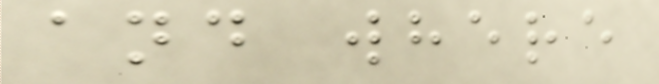and where
